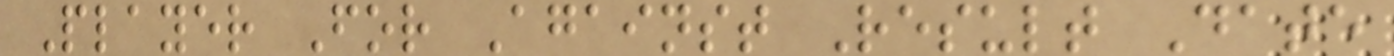Player For Against Result Date
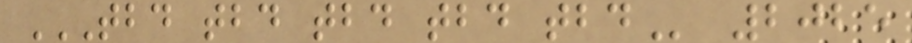TBD TBD TBD TBD TBD 2025
